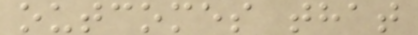outcomes that
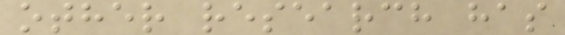other research has
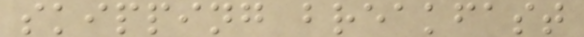skipping breakfast
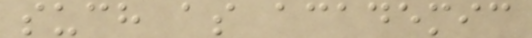such as academic
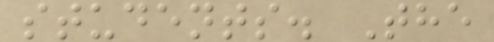students. The
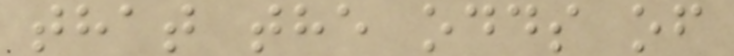that the odds of
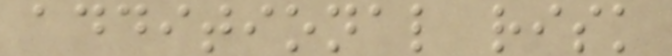additional risk
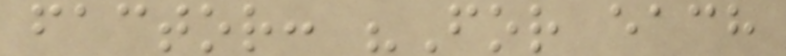factor: "For each
